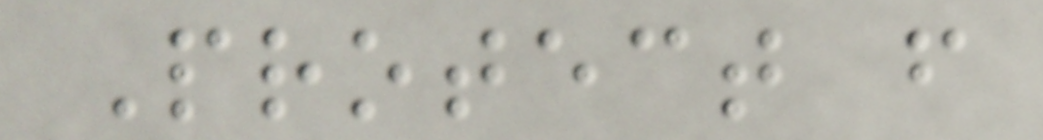Protect from
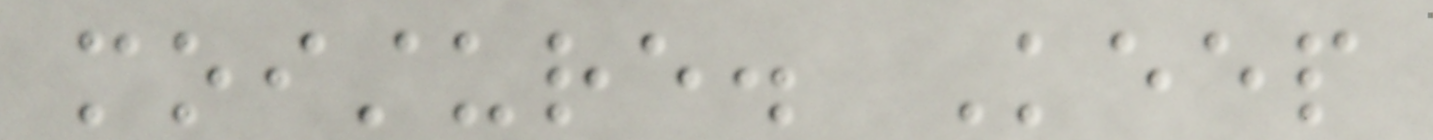moisture. Keep
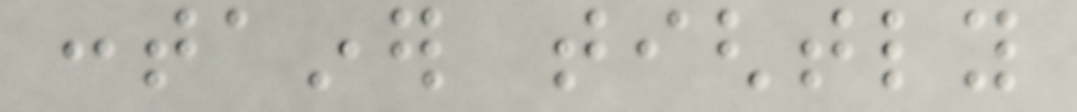container tightly
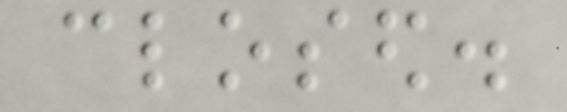closed.
